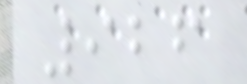926
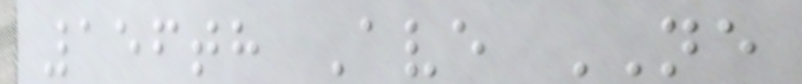156th Ave NE
